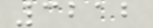3212
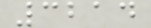3214
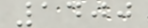1400
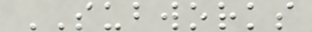SUBWORKS
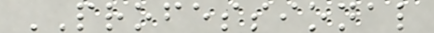PROFESSIONAL
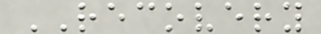RECOVERY
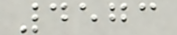4573
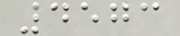4573
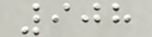908
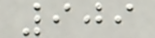909
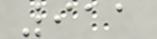911
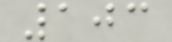103
